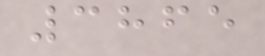3865
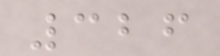326
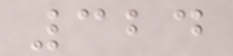324
